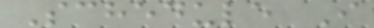Schedule I
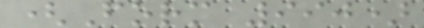(Form 990)
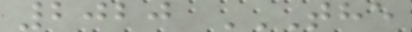2020 THE
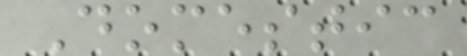Domestic
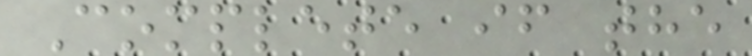Complete if the
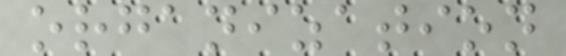organization
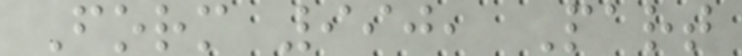Form 990, Part
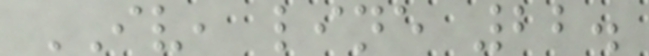IV, line 22.
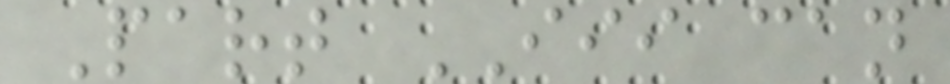Part III can
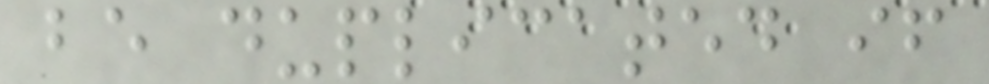be duplicated if
